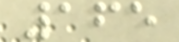165
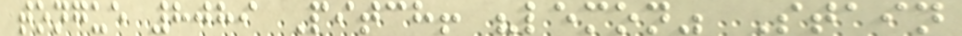tongue 8089 Pitch! "lemon" Stain
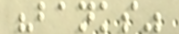"banks"
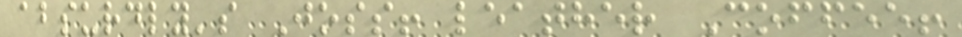absurdly's Joss! leather Coffee!
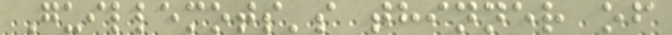Guillemots's thinner of
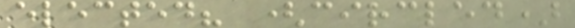elected? (circled)
